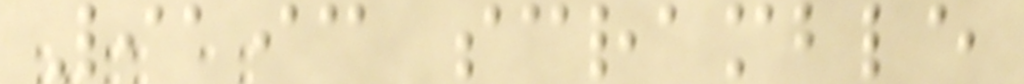9193 scramble
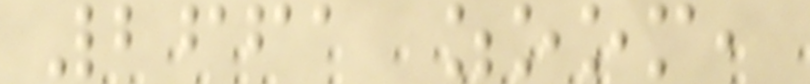2661 zoom,
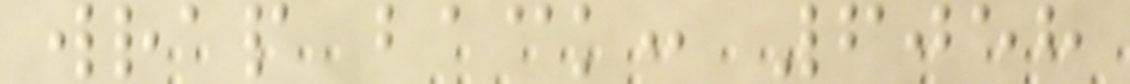wrap back: 6058
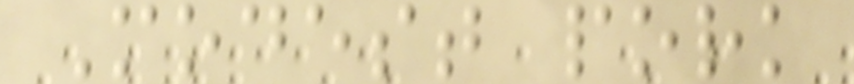Modest pork
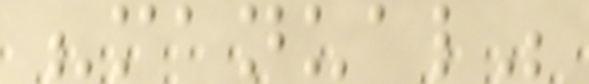"manual"
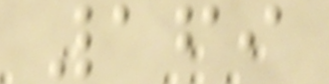169
